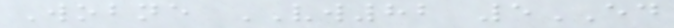Wobne VW82 5ED
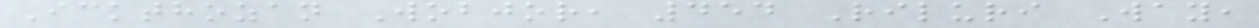Ickthozan Wobjor, 454 Riluri Way,
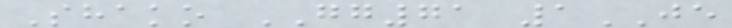Shako GG71 1JE
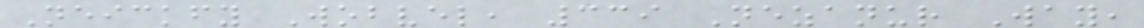Neickfy Wobvel, 339 Nezanur Way,
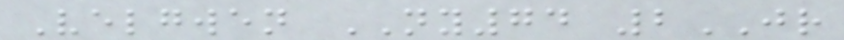Velgwen NY74 2JR
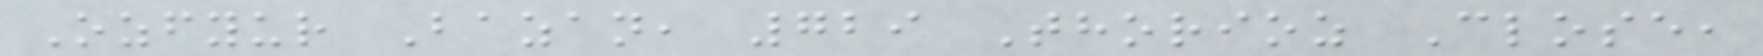Ozfyur Bazan, 729 Thorioz Close,
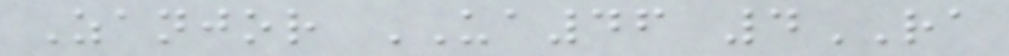Zanjor UA46 4RA
